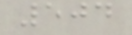504
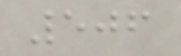506
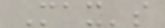Max's
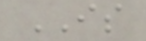IS
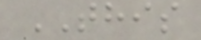THIS
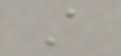A
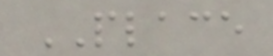PLACE
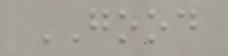GOOD
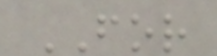FOR
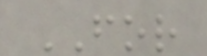FOR
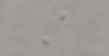A
